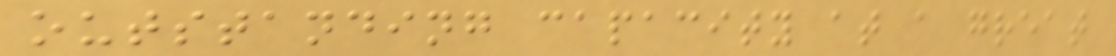outstanding capacity at a great
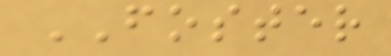FOSTER
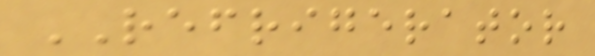REFRIGERATOR
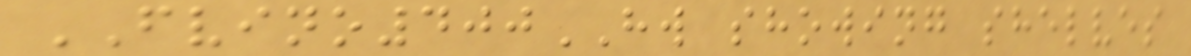FVINO400HW showing shelves
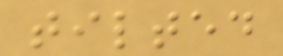tilted
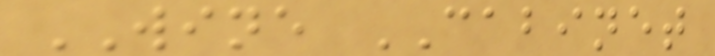WINE CABINET
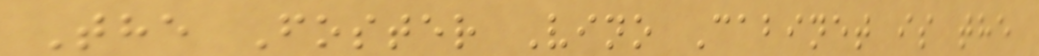The Foster Vino Cabinet is the
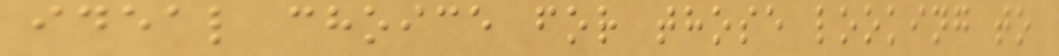ideal choice for those looking to
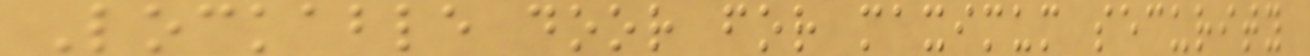Lockable door for maximum security
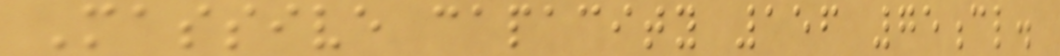Massive capacity 156 75cl.
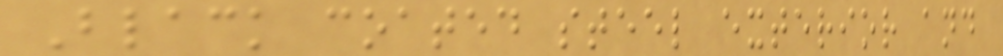Black coated steel exterior and
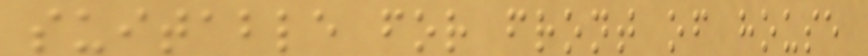suitable for front of house
